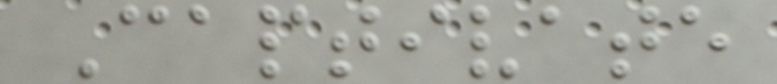Captivate
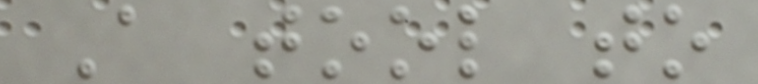A tool to
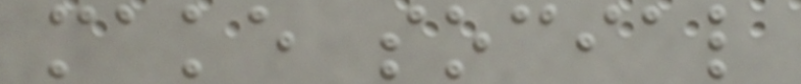make social
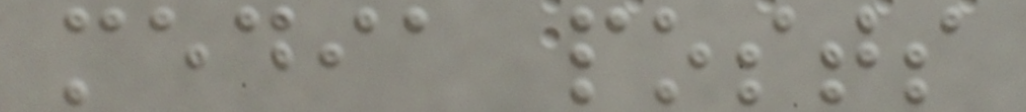media posts
